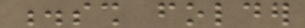.ssh folder
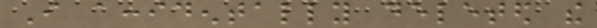I accidentally deleted the
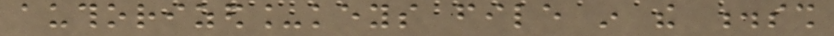authorized_keys file in the .ssh
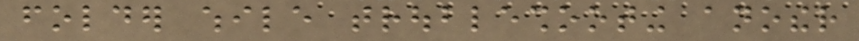folder while troubleshooting another
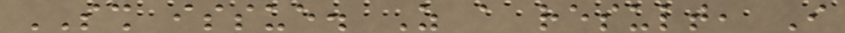SSH issue. As a result, I
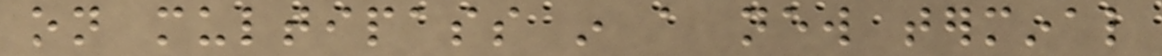on multipass in a new terminal
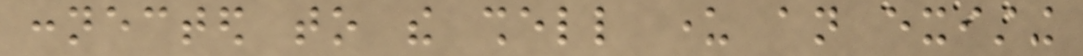connected to the shell under an existing
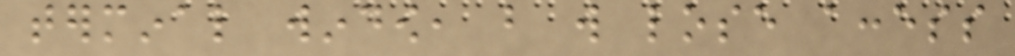terminal window, but will lose access
